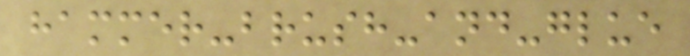hammer-brush-and-glue
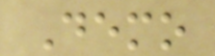Demo
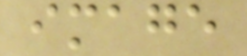image
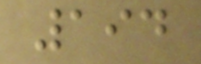194
